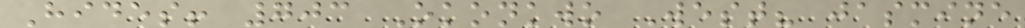Hides! 703 Okonkwo West? jasmine
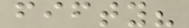fifty?
